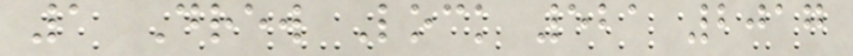1 Drew Lock 521 2017
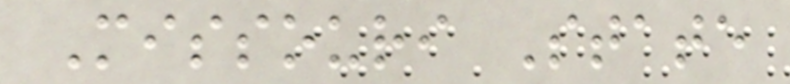Missouri State
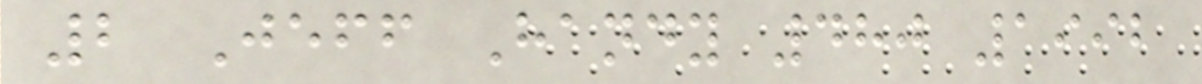2 Jeff Handy 480 1992
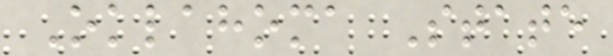Oklahoma State
